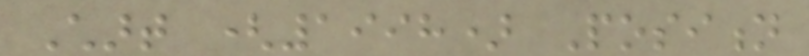Chart (1998) Position
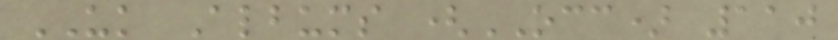UK Albums (OCC) 110
